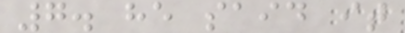7. he said it
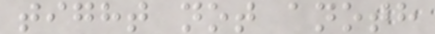tight not anoth
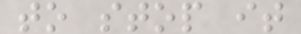to stop it
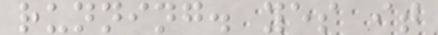running. yes it
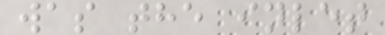was the inlet
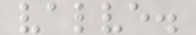valve.
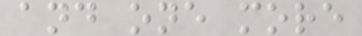and one more
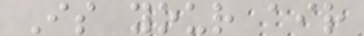Is your air
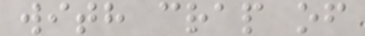with crap of
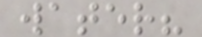water?
